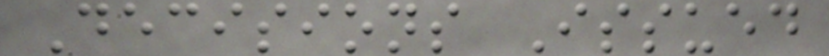Decisions Issued
